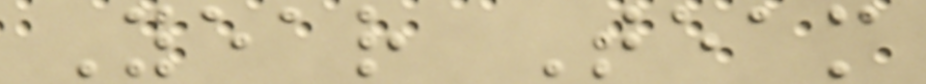Year Team
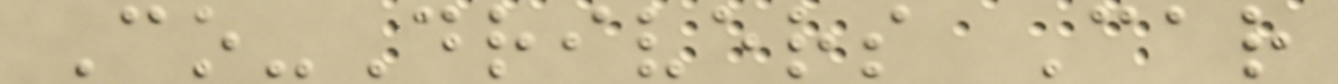Co-Drivers Car
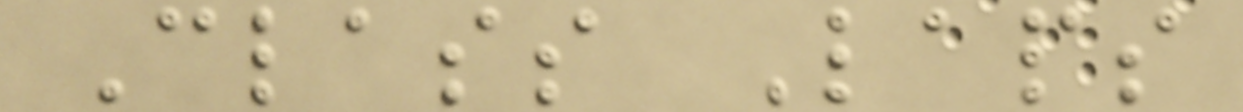Class Laps
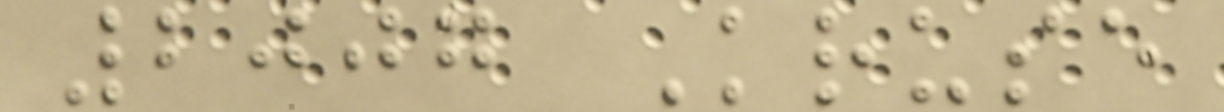2007 Kruse
